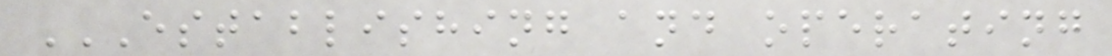ESTABLISHING AND OPERATING
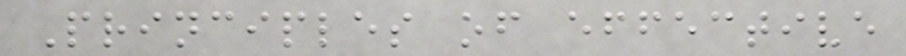Principles of effective
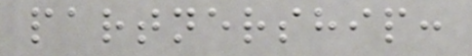partnership:
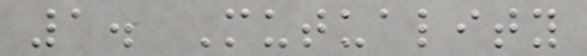1. Mutuality
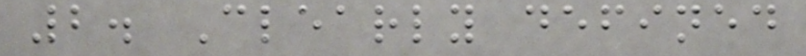2. Clearly defined
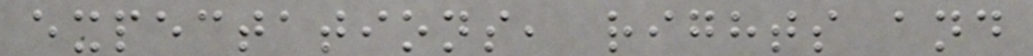expectations, rights and
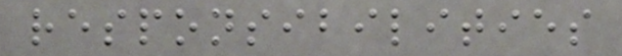responsibilities
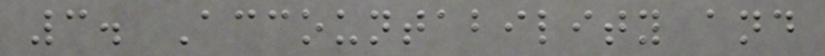3. Accountability and
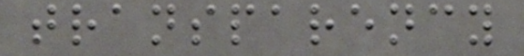transparency
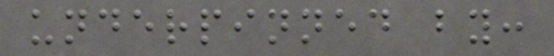underpinned by:
